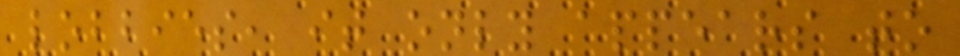lobbies, it only appears to
